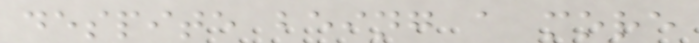despite being a more
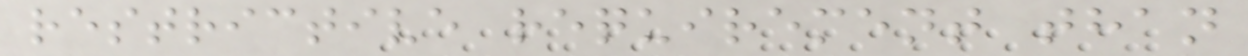restrictive requirement than
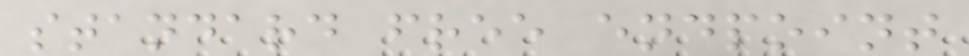standard free endpoint
